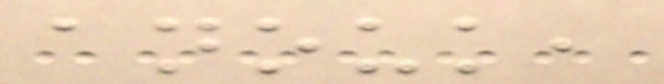anouk,
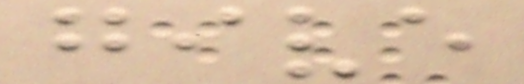give
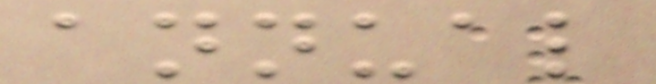annual
